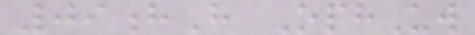09hH OphUw
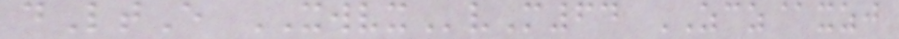dLtE XWVXvM64 ZCZ@xzj
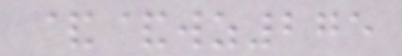&&wz275
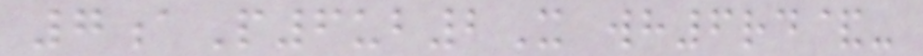7aP6ub2X wh6rd&-
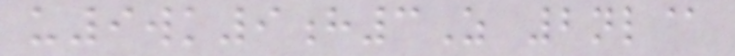u9wk9h3Z 2nl@
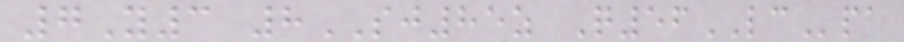7Y3 8SJ85z Q56LCpa
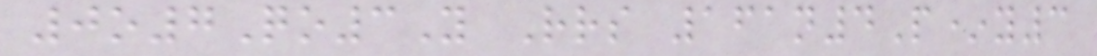0o7Qo3Y Rrs 161n4P*y3
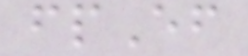fpEf
